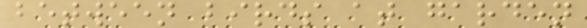between birds at garden
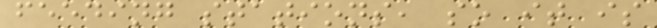feeding stations, so it is
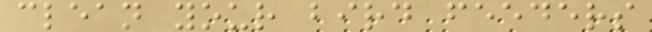clean your bird feeders
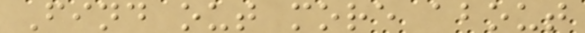Find out more about
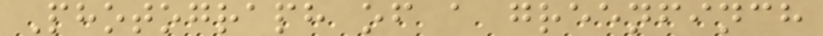Photograph of a greenfinch
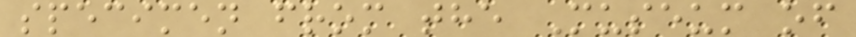specimen from the Museum of
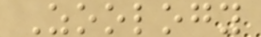Zoology
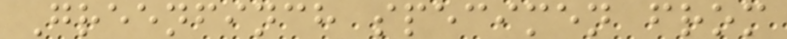Greenfinch specimen from
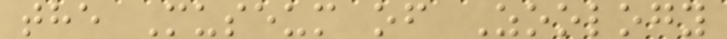the Museum of Zoology
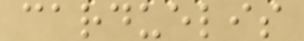carduelis
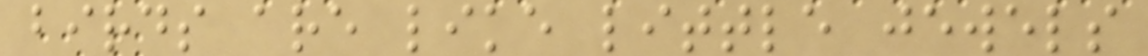birds are like little jewels
